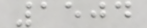1504
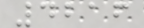4216
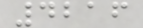4216
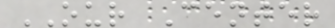OUR Center
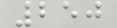250
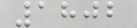1802
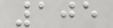105
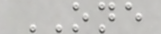ONE
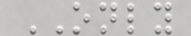ONLY
